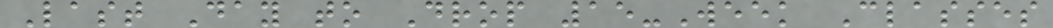Last Day to Drop 15-Week Classes
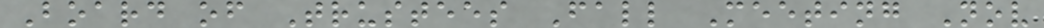Board of Trustees Fall Meeting Nov
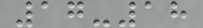17-18
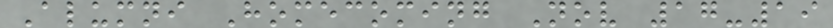Alumni Homecoming Nov 17-19
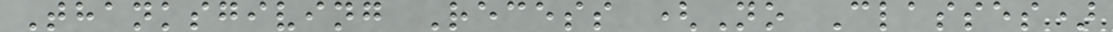Thanksgiving Recess (No Classes)
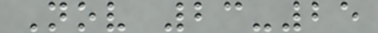Nov 23-25
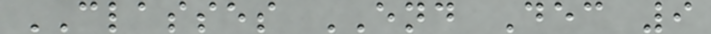CLASSES END Dec 9
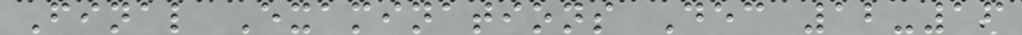Final Examinations Dec 12-16
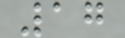17
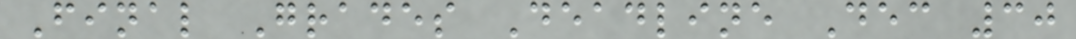Final Grades Deadline Dec 30
